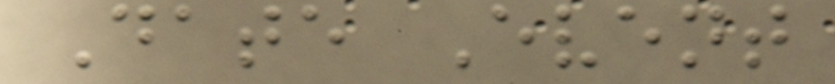Date Event
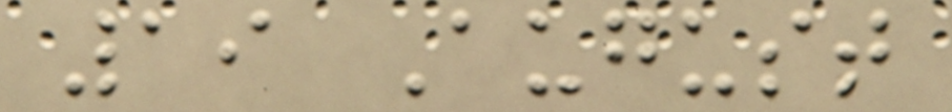19 August
